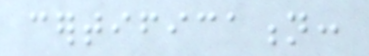certification:
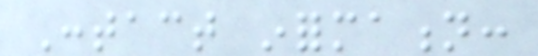Contact information:
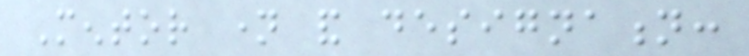Mentor name and designation:
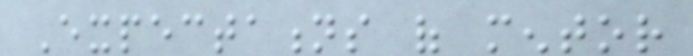Expectations of mentor
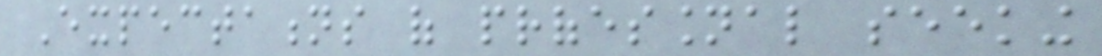Expectations of professional seeking
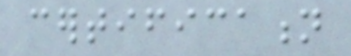certification
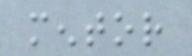mentor
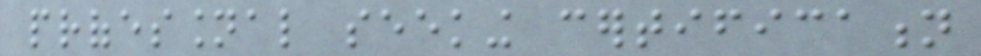professional seeking certification
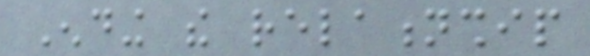Ending the relationship
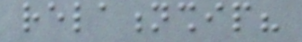relationship?
